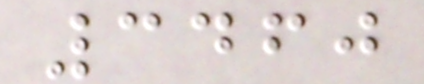3460
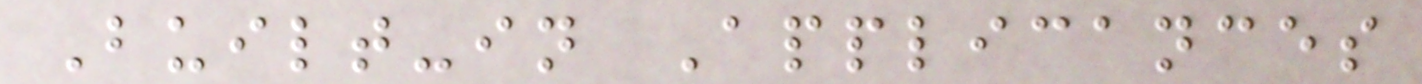Built-in Applicances
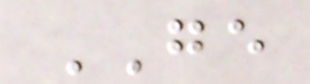GE
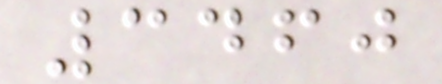3460
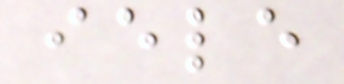iele
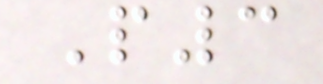P3
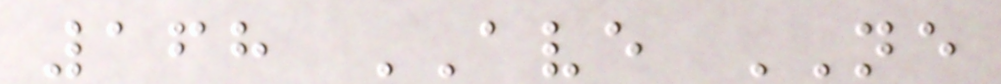168 AVE NE
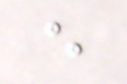e
